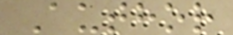Author
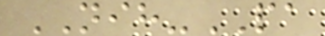NIH-PA
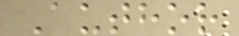Author
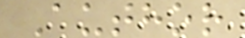Author
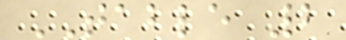TABLE 2
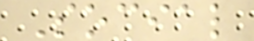Social
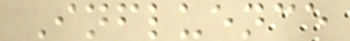Influence
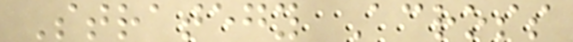Strategy Across
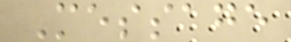Message
